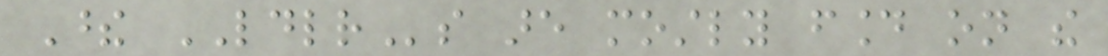These LDLRs are mostly found on the
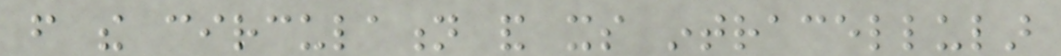from the circulation and its intracellular
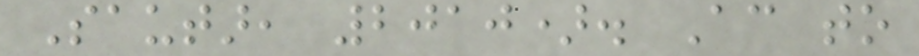Sautar, 2010). According to
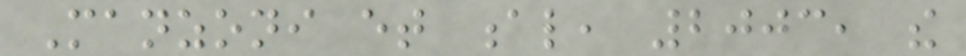Manzoni et al, 2003, the
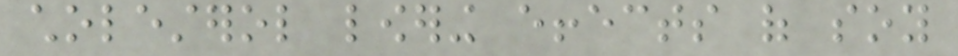cholesterol lowering effects of soy
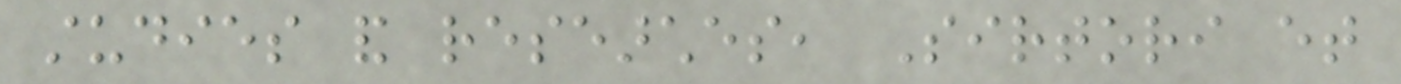studies and researches, Sirtori et
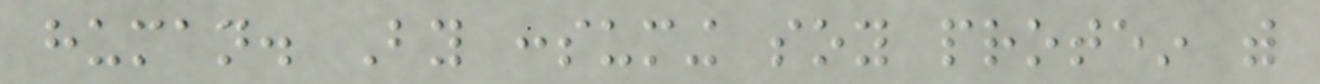human. By consuming soy protein with
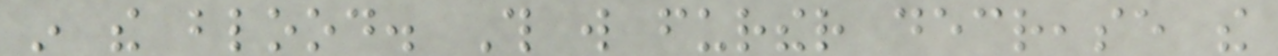in the blood. This will further decrease the
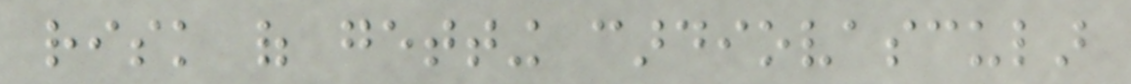risk of getting cardiovascular
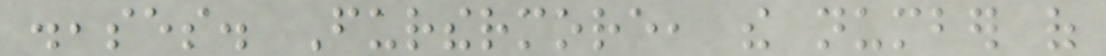diseases. Furthermore, the number of
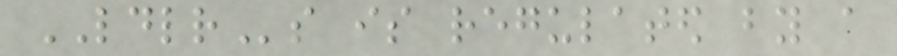LDLRs is regulated by a
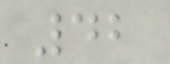42
